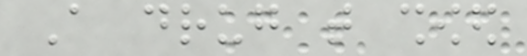A drug that showed
